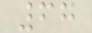67
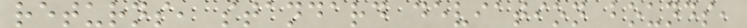returns, standard deviation bounds,
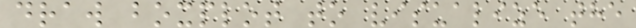draw boxplot to visualize the
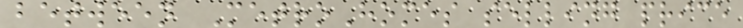between MetroHomes selling price
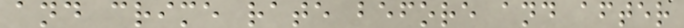and crime rate before and after
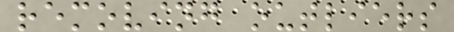removing outliers
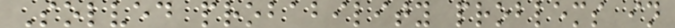Solved probability problems in
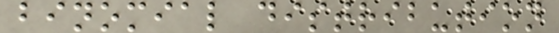binomial distribution
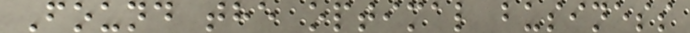Found the optimal business
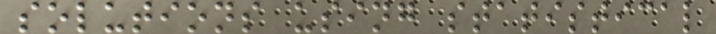solutions using statistical
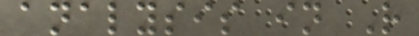analysis in R
